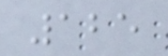125
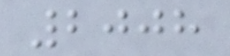2008
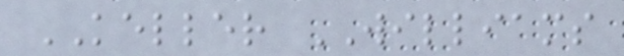KELLER WILLIAMS
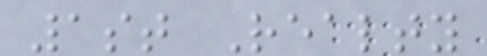1st Realty
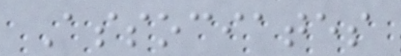Associates
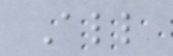All
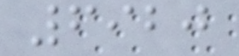6920
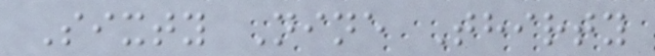Sixty Nine Thirty
